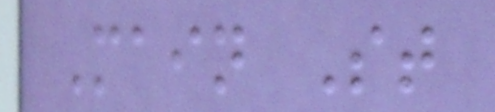Main St
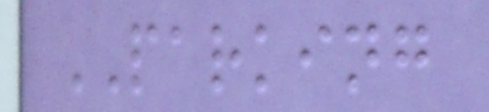PARKING
